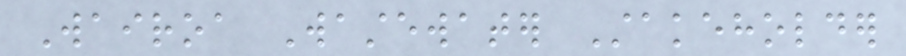Wairoa Wastewater Stakeholder
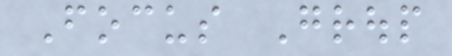Focus Group
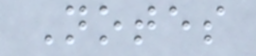Notes
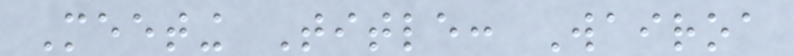Meeting Title: Wairoa
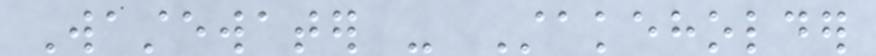Wastewater - Stakeholder
